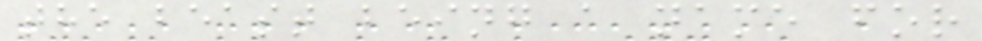the beast being a name for
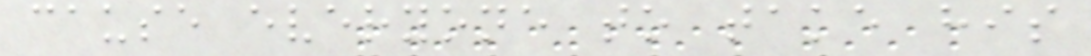cause everyone to take his
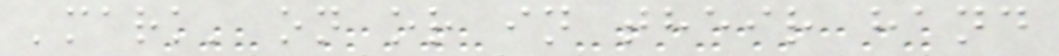'mark' on or in their hand
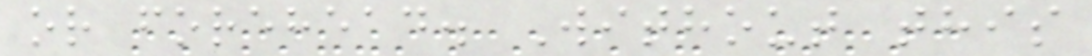or forehead. Without this
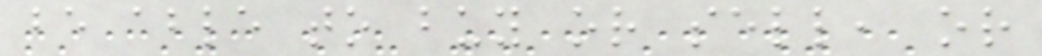be able to buy or sell, or
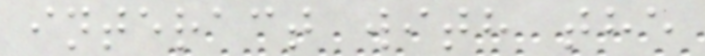interact with the
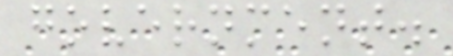government.
